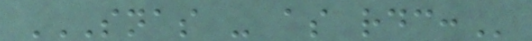SNAS - AS RDC:
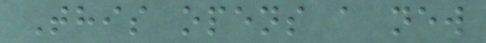This opens a new
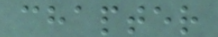chapter
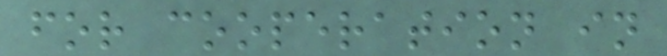for cooperation in
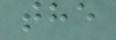the
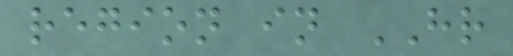region in HR
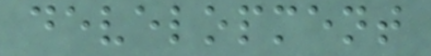development
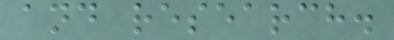and research.
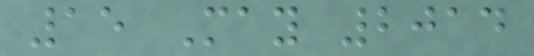15 May 2014
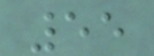55
